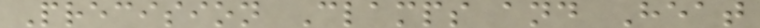Precision Clamps and Heat
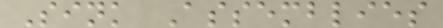Sink Assemblies
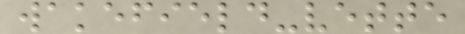wakefield-vette
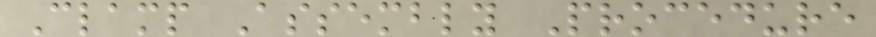Clamp Assembly Procedure
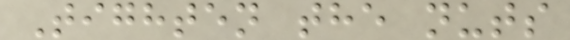Tighten the nuts
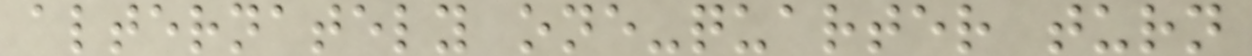alternately one-quarter turn
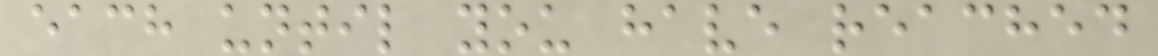each until you have reached
